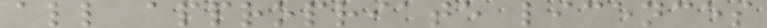all appropriate licences
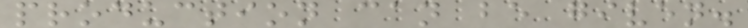production can be given.
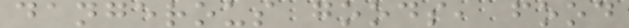dangerous goods, food
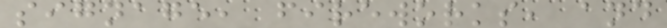signage, fireworks, and
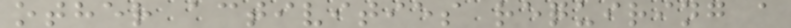other activities requiring a
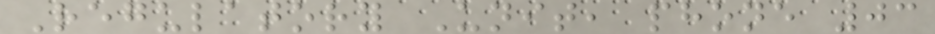Regulatory Unit, phone 03
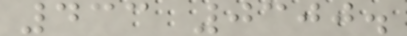433 0300.
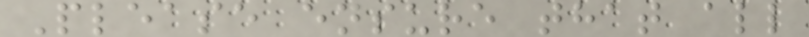Please ensure that all
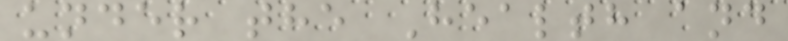under the Health and
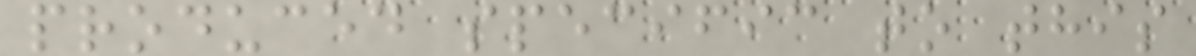produced specific to this
